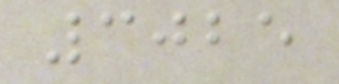3025
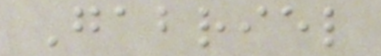Gabriel
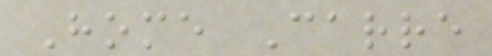Home Carre
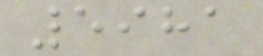5981
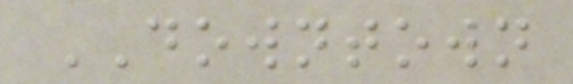DOWNTOWN
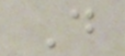D
